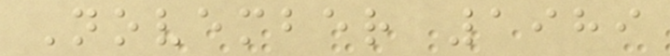November 1989
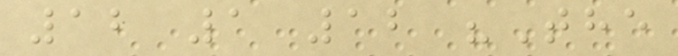12 1 12 "The
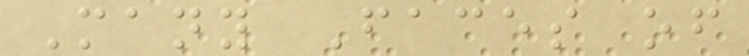Many Faces of
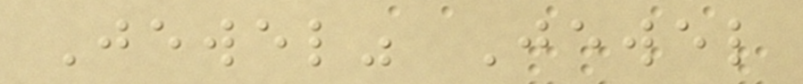Jewel" Jewel
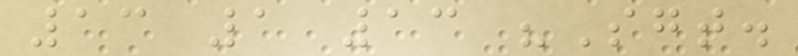13 1 13 "Sgt.
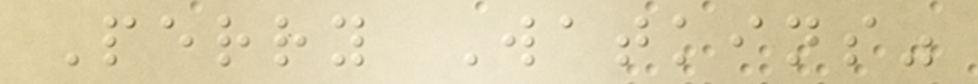Perry Watkins"
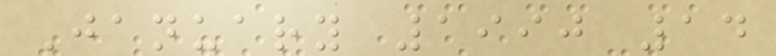January 1990 14
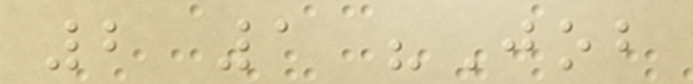2 1 "Job
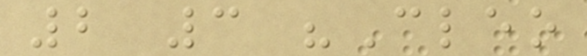2 3 "Cleo
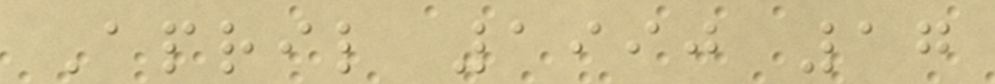April 1990 17
